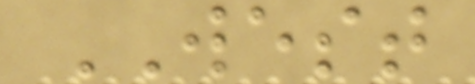WEST
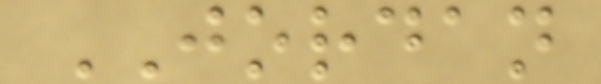JORDAN
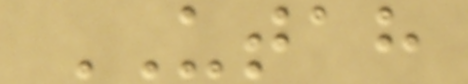UTAH
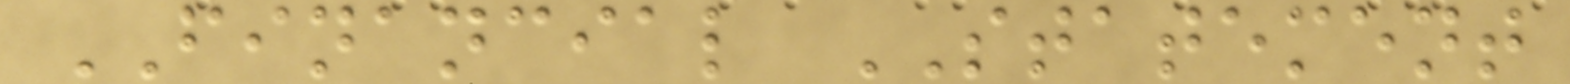FINANCIAL STATEMENT
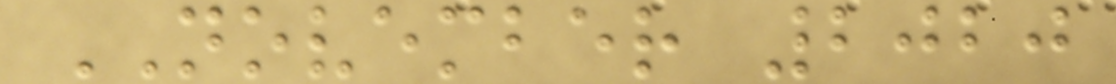NOVEMBER 2020
